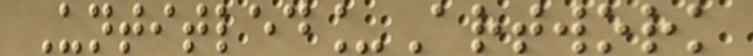Untitled_Artwork
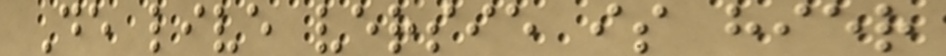De live versie is hier
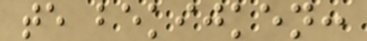te bekijken:
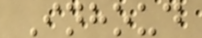Inhoud
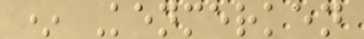* Kenmerken
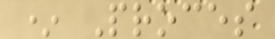* Proces
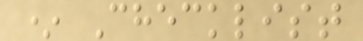* Checklist
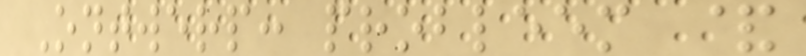Ontwerp: probleem &
